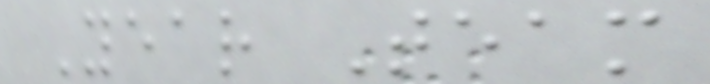Year Team
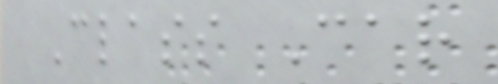Class Car
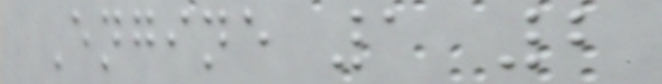Engine 1 2
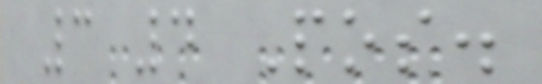3 4 Pos.
